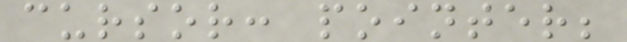cursor: pointer;
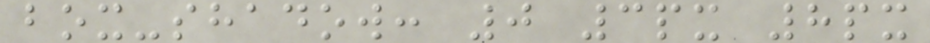box-shadow: 0 3px 8px
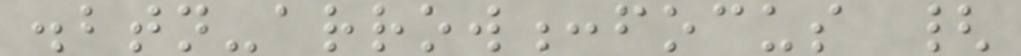.btn-arrow:focus {
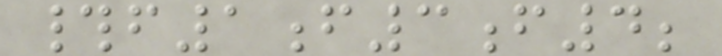#f1f3f4;
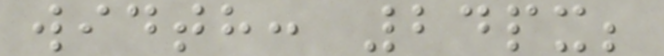width: 24px;
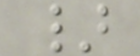}
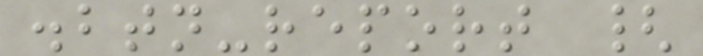.btn-report {
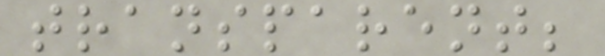transparent;
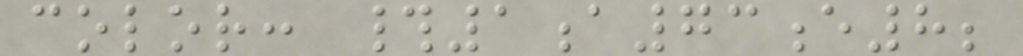color: #1a73e8;
